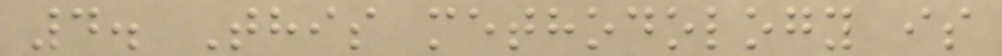4. This methodology is
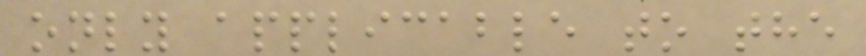only applicable to the
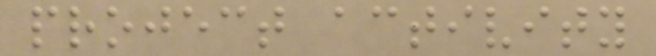project activity
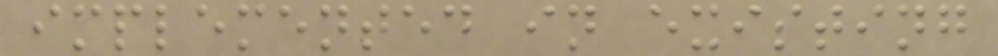implemented in existing
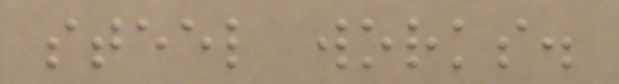steel works.
